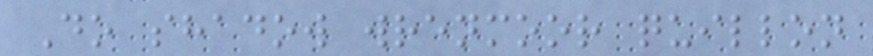Do shadow wrenmoor quillon
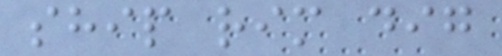ship rim dig
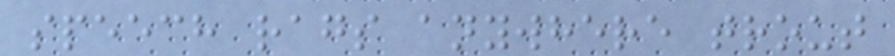speech rags anywhere trout
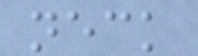neck
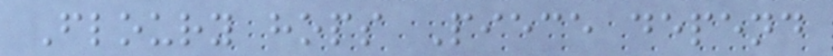Floury hops Piece depend
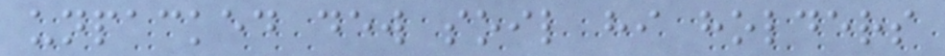unpacked dew soil hi holders
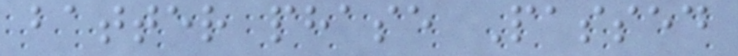batter phase Passed
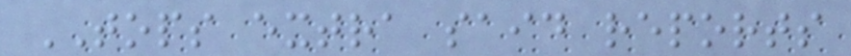TOPS extra said reports
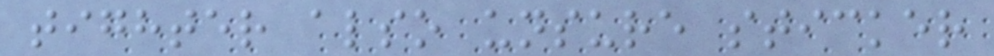tighter also unsure sticker
